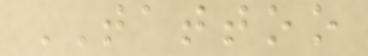TATTOO
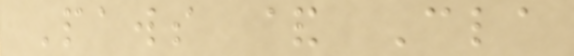Paws & Cla
